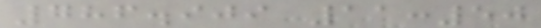786.909 11:50
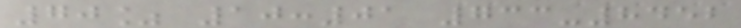70% 10:01 733-8452
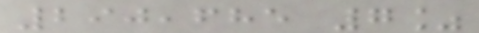290,685 7%
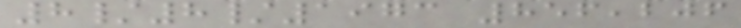8/8/1973 856,206
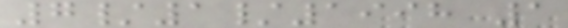7/1/1998 1
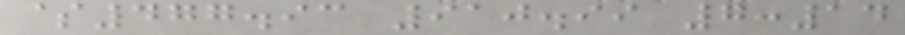$477.93 910.99 7:14
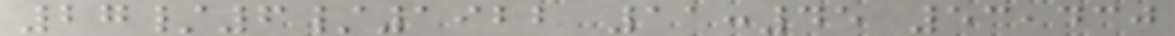27/6/1922 11:45 53,430
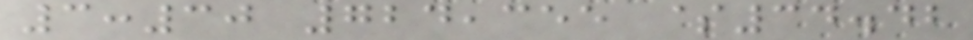3:30 724,355 $34.42
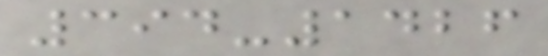394-1426
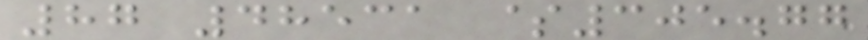87 48531 $305.77
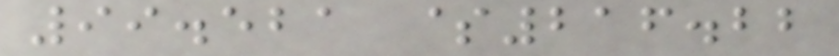99.521 $216.22
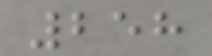258
